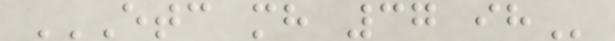ETC MH 37 IH
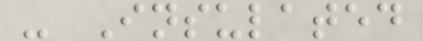- Insulated
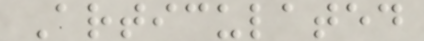Articulated
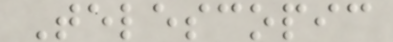Telescopic
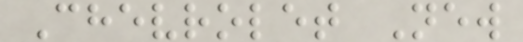Chevrolet New
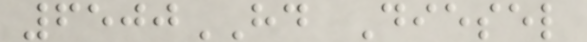6500HD Diesel
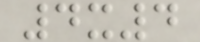4x4
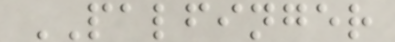PALFINGER
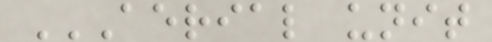AERIAL UNIT
